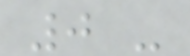0 -
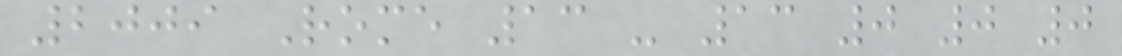2009 Rome 13 - 13 0 0 0
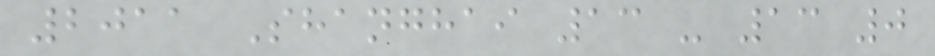2011 Shanghai 13 - 13 0
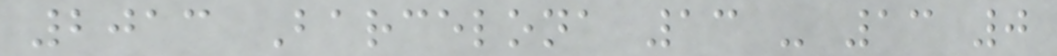2013 Barcelona 13 - 13 0
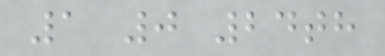1 0 24th
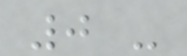0 -
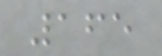165
